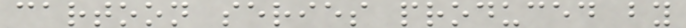cartoon series produced by
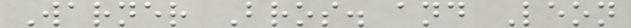Warner Bros. and Leon
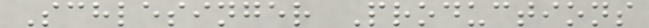Schlesinger Productions
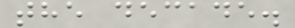the decade.
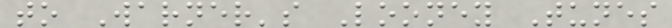to Warner's Looney Tunes
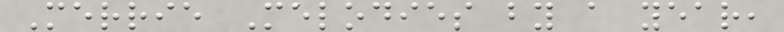Merrie Melodies by a year,
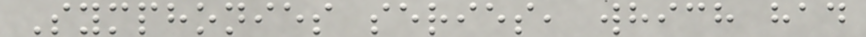Symphonies series, which had
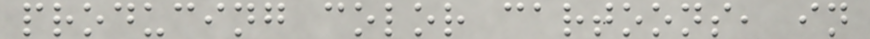producing color cartoons, in
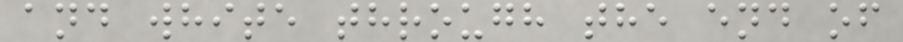and white through the end of
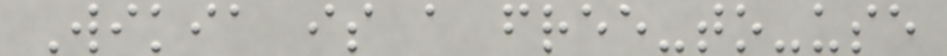Wikia is a free-to-use
